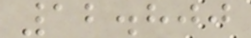12.800
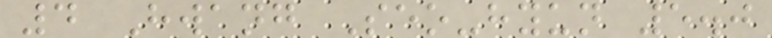4 Hwang Seo-hyun 5.0
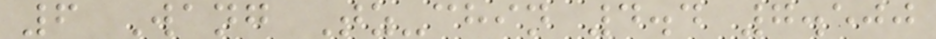6 Wang Tz-chin 4.4 7.500
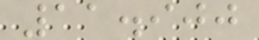11.900
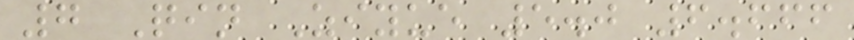7 Qin Ziyue 5.0 6.666
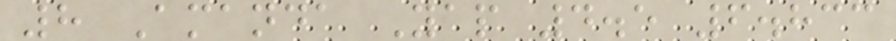8 Amanda Yap 4.5 6.833
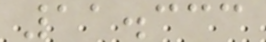11.333
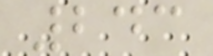243
